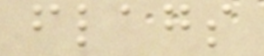flags
